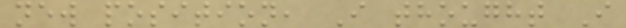new position, I thought I
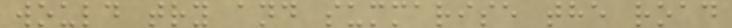would try and summarise the road
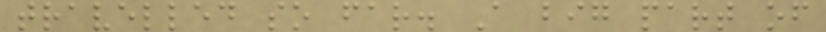travelled so far. A big part of
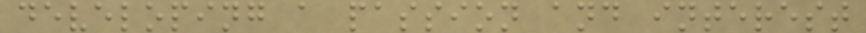developing a passion and interest
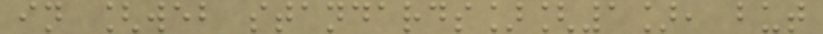in [web standards][1], but
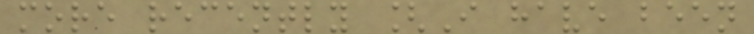more recently [I have been
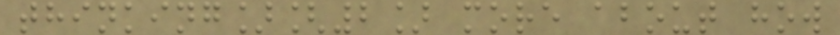thinking][2] more about how
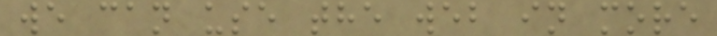we can use the web in more
